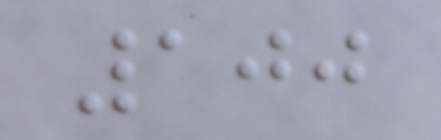100
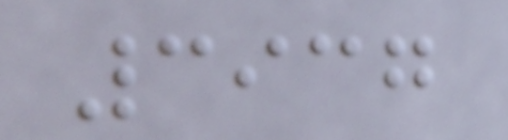3937
